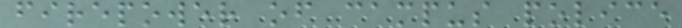firepower of campus police
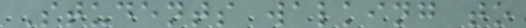Students walking to
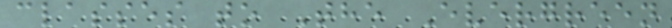classes to The Evergreen
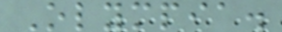Olympia.
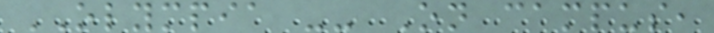OLYMPIA -- On campus,
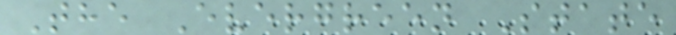The Evergreen State
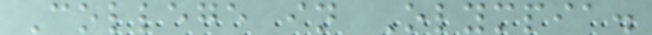College in Olympia.
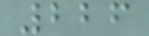226
